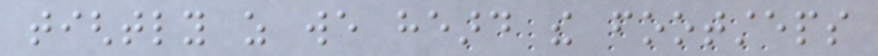tightly as we heard the footsteps
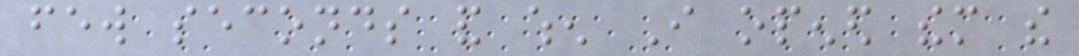few seconds and when I opened them the
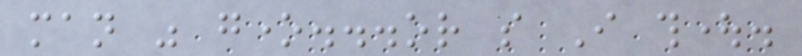man was gone...or so I thought.
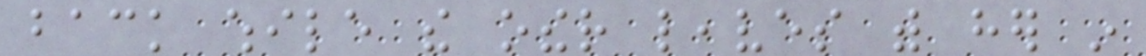back while the other leaves with her in
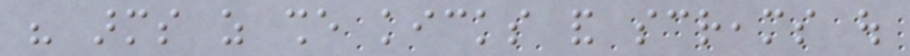his arms as she kicks and screams out
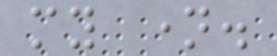my name.
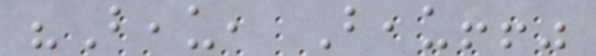"Beau, Beau!!"
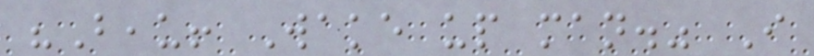"Beau! Wake up man." I
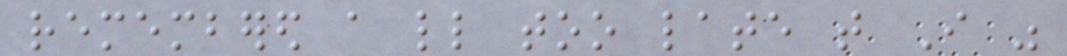remembered a little too late that I was
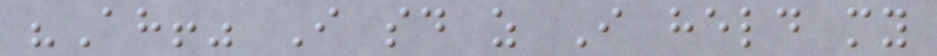"Ah!" I said as I held my
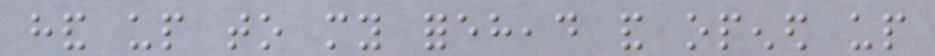hand up to my forehead and opened up
